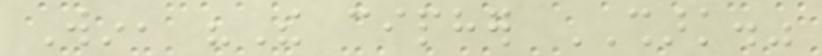Win, "The cipher SHARK."
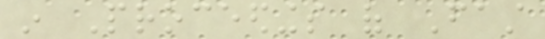in Proceedings of Fast
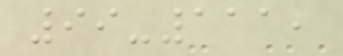99-111,
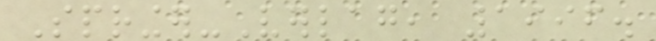Springer-Verlag, 1996.
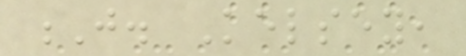J. Kelsey,
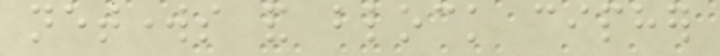networks and block cipher
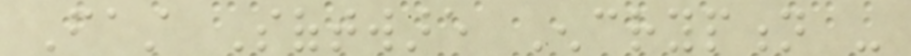Fast Software Encryption -
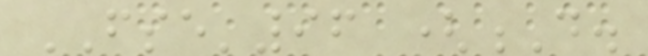FSE'96 (D.
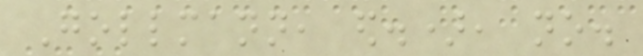Gollmann, ed.), no.
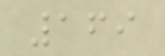169
